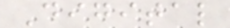Digital
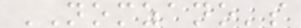NOMZANO's
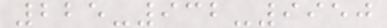225-932-9950
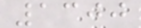1300
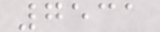7531
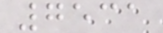7531
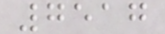7517
